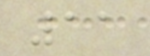11
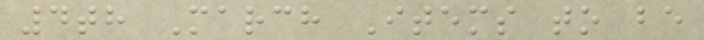4th March Items to be
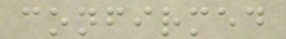confirmed
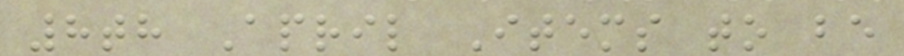8th April Items to be
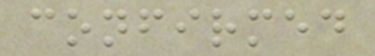confirmed
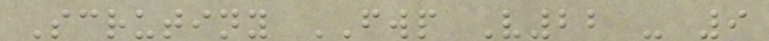Scrutiny FWP V22 - 9
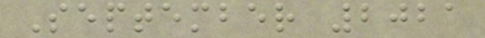September 2021
